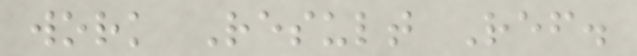work Result Ref.
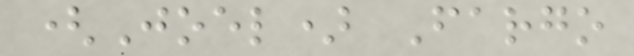(Joel) Fargo
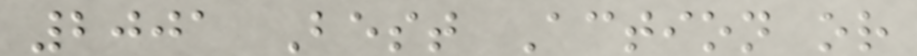2001 Best Action or
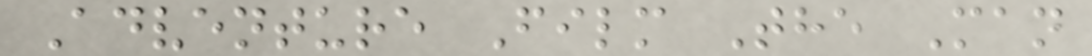Adventure Film The Man
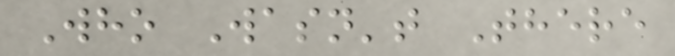Who Wasn't There
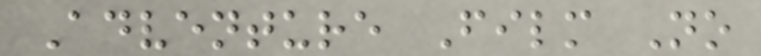Adventure Film No
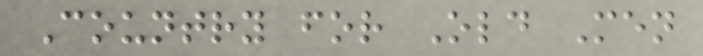Country for Old Men
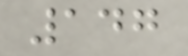147
